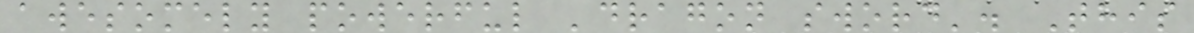awesomely powerful 'dragon sword'. This
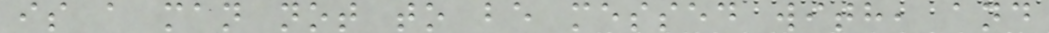is a man not to be messed with, and
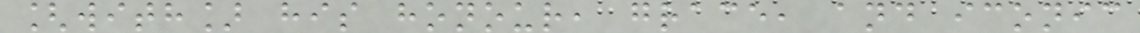[with] his honour, grace, and iconic
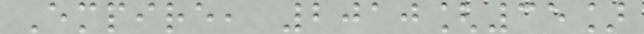Empire, 2010[35]
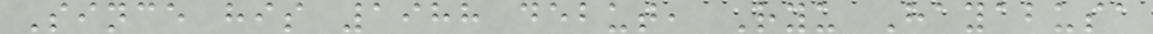Since his 1988 debut, Ryu Hayabusa
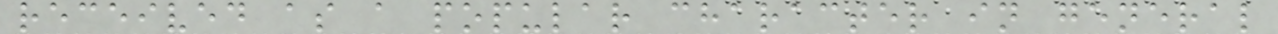received as a popular character in general
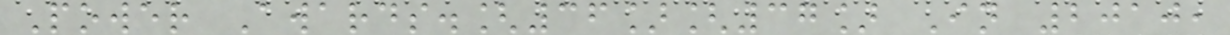Power Awards.[36][37] In 2010,
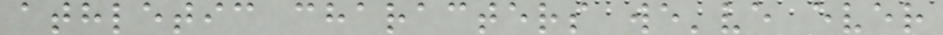athletic characters we've ever
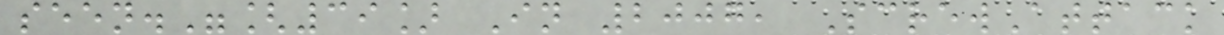seen."[39] In 2007, ScrewAttack
